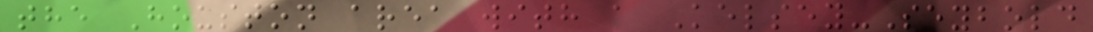the Houston area with a Kelsey-Seybold
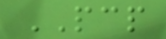PCP
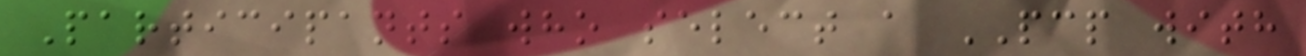Participants who select a PCP with
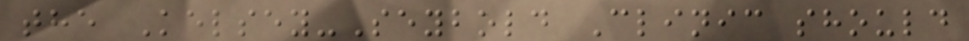the Kelsey-Seybold Clinic should
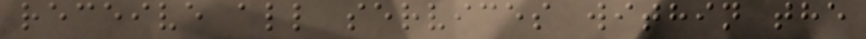receive all services within the
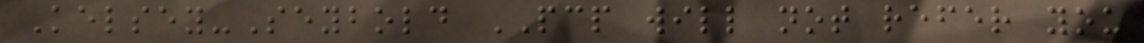Kelsey-Seybold PCP will not refer you
